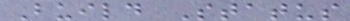Build Status
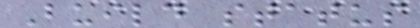Build status
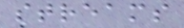streams
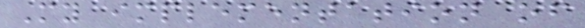My implementation of
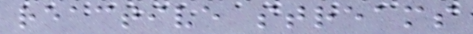reactive streams
